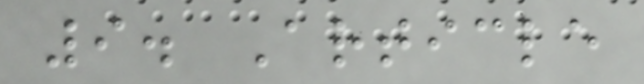9. Article
